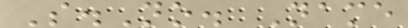S.No. Name
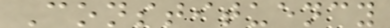Constituency
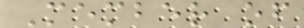Member of
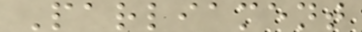Parliament
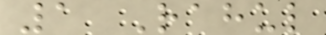1 Rahul
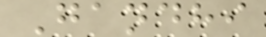Gandhi
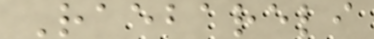Raebareli
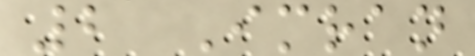2 Imran
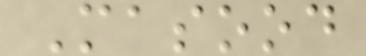Masood
